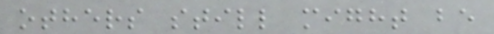others still might be
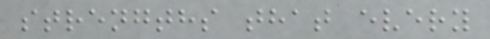strengths that every
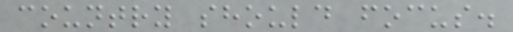country should focus.
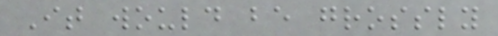It would be grossly
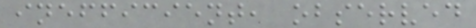inefficient, observed
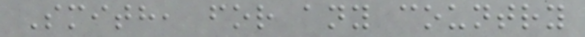Smith, for any country
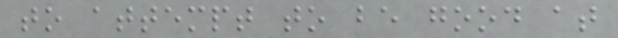to attempt to be good at
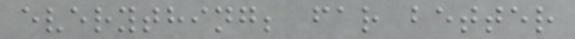everything; far better
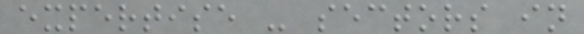expertise - sectors in
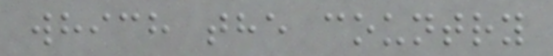which the country
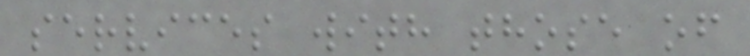services with those of
